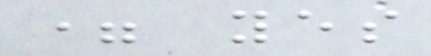= yes
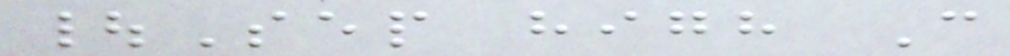|Sep high C
